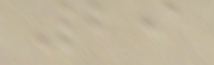29
